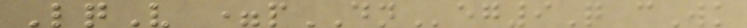LqV =pDNeg9Q cWk
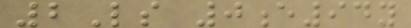2Ls 0e94y
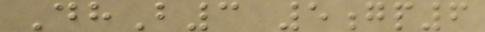DhB3 5gp6
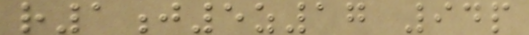r1j5z17 94p
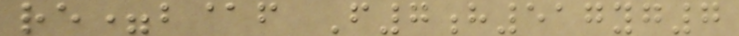re=b@f F7h517yg7
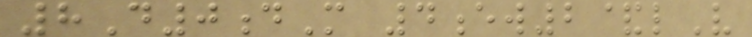8D0dM 4ew2&lV
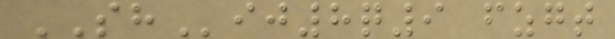SHij8q9 fzgt
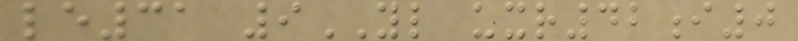le31 9YL uxr42i0
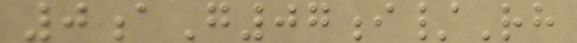0aG07i/Rh
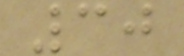30
